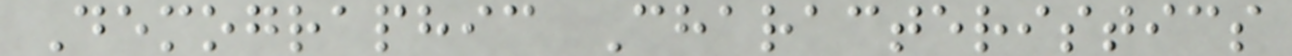Demographic Characteristics
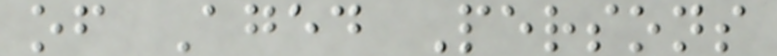of Aged Persons
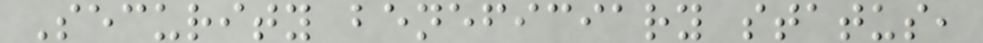Security beneficiary status,
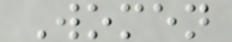Women
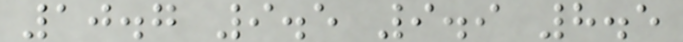10.7 9.5 9.9 8.5
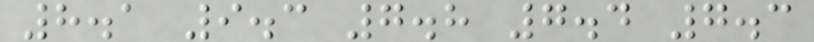8.1 9.3 7.8 7.4 7.3
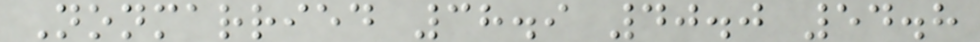Nonmarried 38.9 40.0 54.8
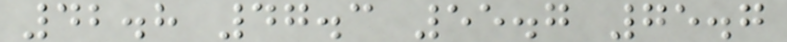42.8 47.3 55.7 75.7
